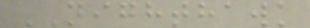NIGHTHAWK
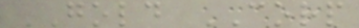GOLD CORP
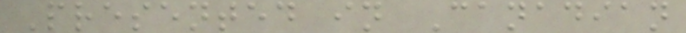Presented in Canadian
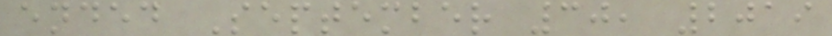ended September 30, 2019
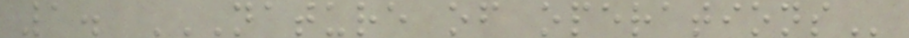1. NATURE OF OPERATIONS
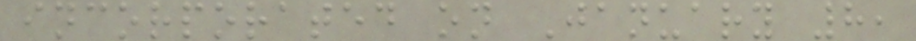incorporated on January 8,
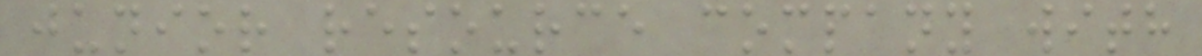junior resource company with
